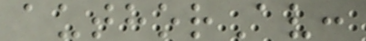authorAv:
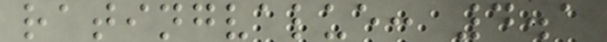ratingvalue: 4.1
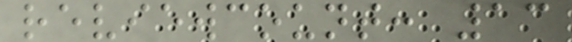reviewcount: 13
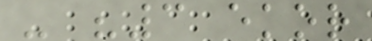- "3 ekor
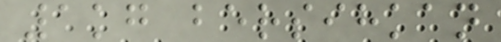1kg bersihkan
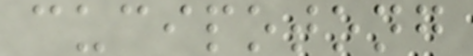cucipotong
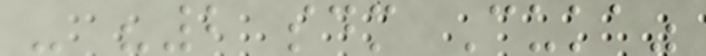- "2 sdm Cuka"
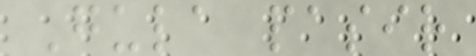Gula pasir
